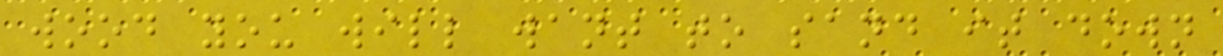wood you will want to sand it down
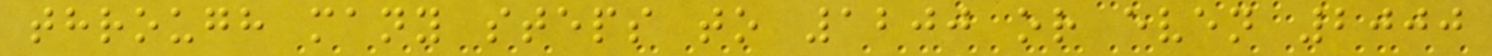through many steps to 1200 or even 2000
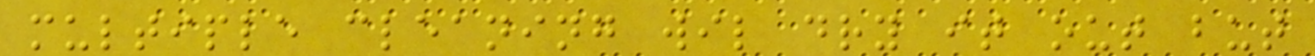multiple cleaning wil dry it out but
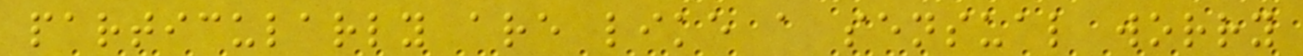particularly are like a sensual worry
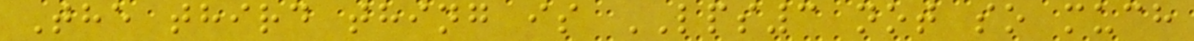The third thing is LPS3 not so much
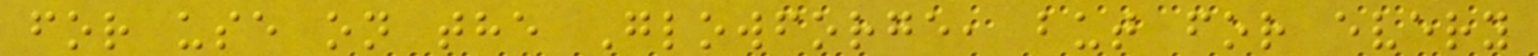for use on the Glowforge, but for every
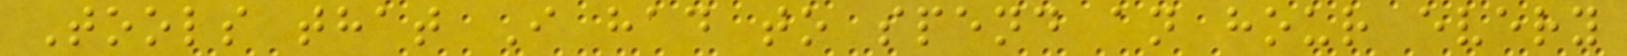Tools that I had to spend an hour every
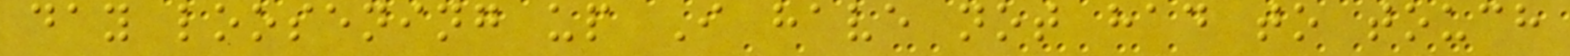day loosening up I have not had to touch
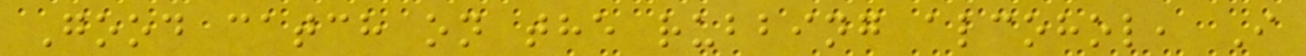Good catch on the rubbing alcohol, I
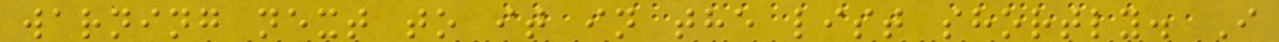warning next to it in the list shortly. I
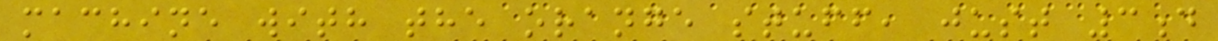machine with the orange stuff, just 3d
